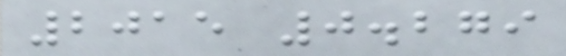2015 0.279
